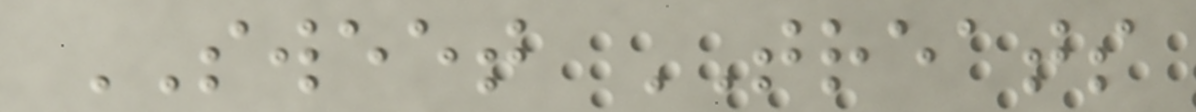SWEET TREATS
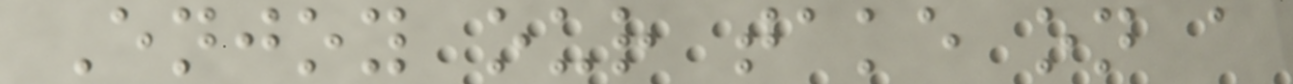Enjoy our take on a
